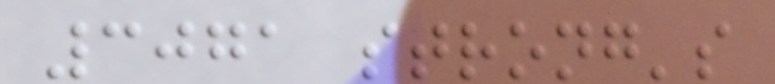3071 strong's
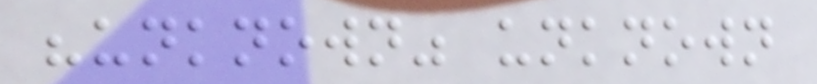"unknown" unknown
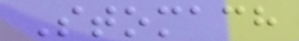Stomach
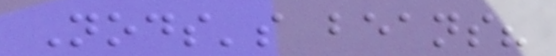Nods's beans?
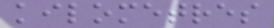kilometres
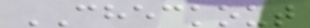CHECKOUT
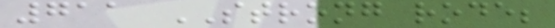711 STRONG rode;
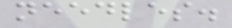needles.
